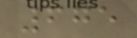675
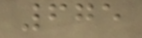675
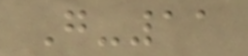G-11
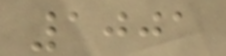1001
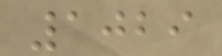1029
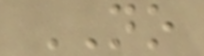NO
